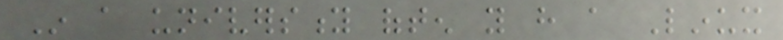In a university often you have a Linux
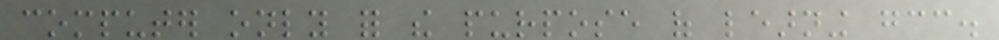computer only for the purpose of learning gcc.
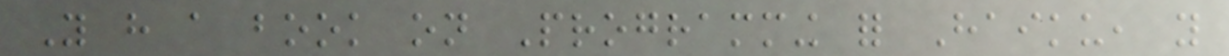You have a book on Programming for Haiku, you
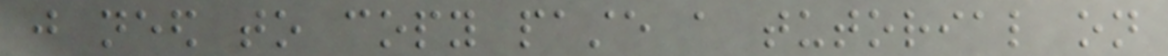just need to copy paste a tutorial on
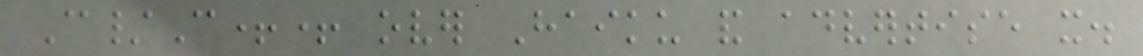C/C++ over Haiku and advertise it.
